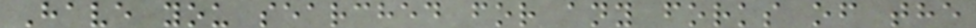Have you searched for any forks of the
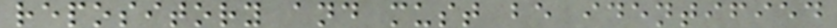repository and must be identified
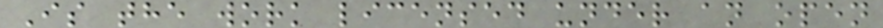Is the work licensed under an open
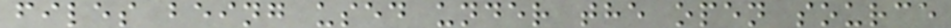files being used under the open source
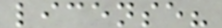license?
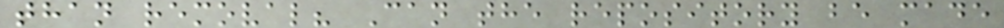than removal? Can the repository be made
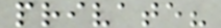private?
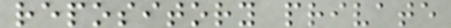repository private
